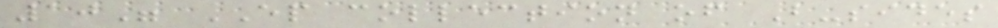10" EP collection of B-sides
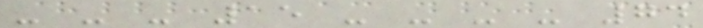- - - 15 - - - - 74
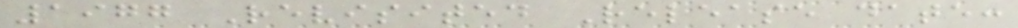1977 Revisited Release date:
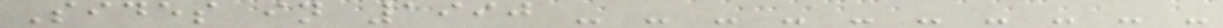Sides in 1990 - - - - - - - - - -
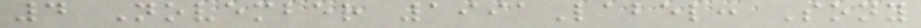4 November 1991Label: Sony
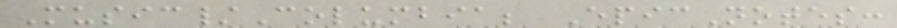Music/Columbia; EpicNotes:
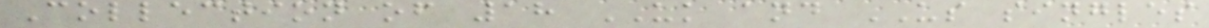Collection of 18 UK and US singles
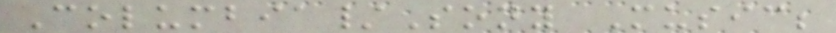Columbia/Sony Music;
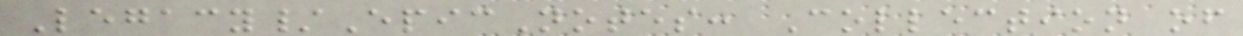Legacy/EpicNotes: Collection of
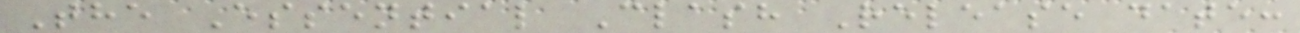The Essential Clash Release date:
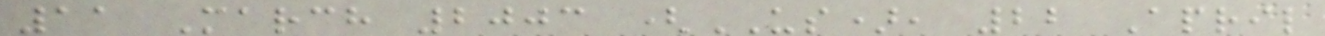11 March 2003 (US), 22 April
